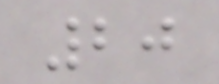20
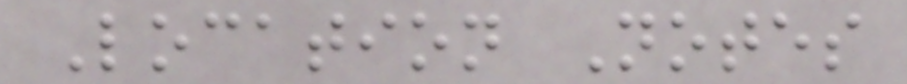Location Notes
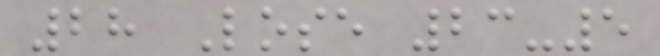28 Lose 23-5
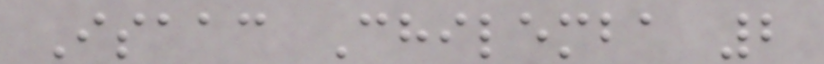Isaac Chilemba 2
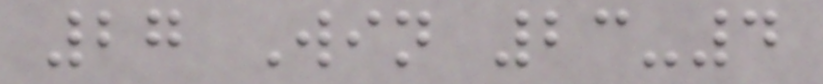27 Win 23-4
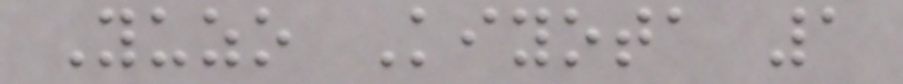Yuzo Kiyota 1
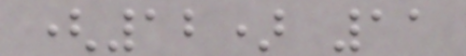(12) 11
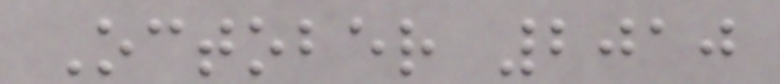October 2010
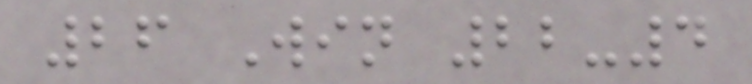26 Win 22-4
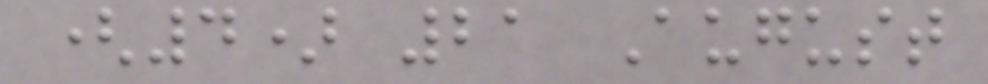(4) 21 August
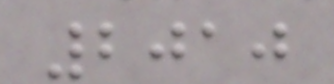2010
